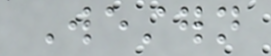Western
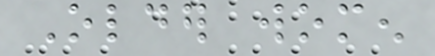Older women
